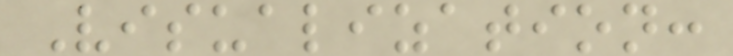Visualization:
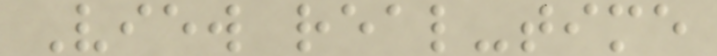View real-time
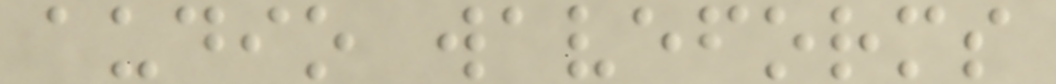audio waveforms
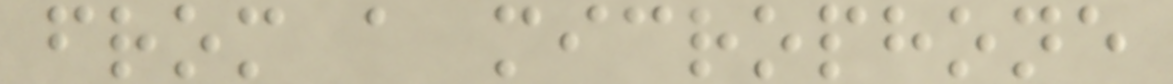from a microphone
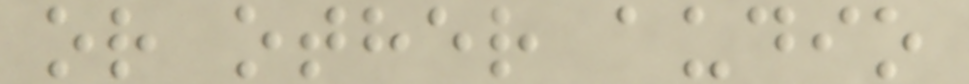or other audio
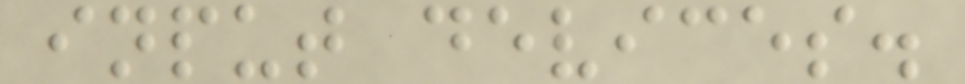input devices.
